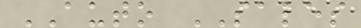AUTO SALES
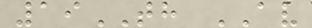19TH AV
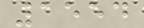1554
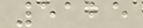5125
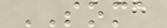SOMA
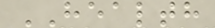HEALTH
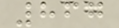867
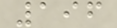196
